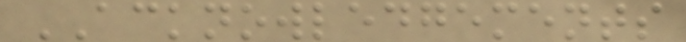ACKNOWLEDGEMENTS
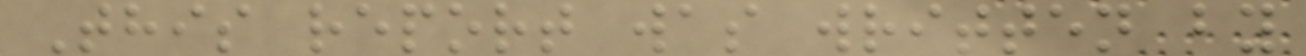This report was written by
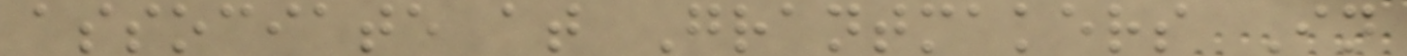associate at Grantmakers In
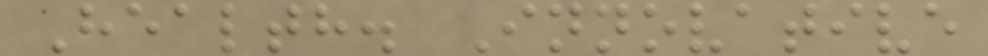Health. Innovative
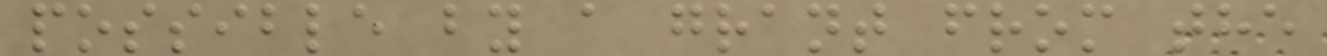possible by a grant from the
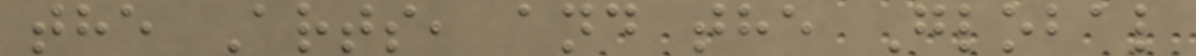the Arts, and the Global
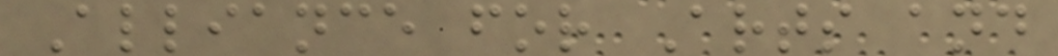Alliance for Arts and
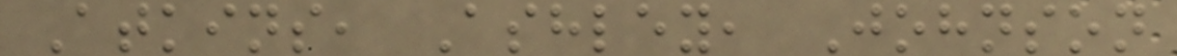Atkins, Ashley, Johnson
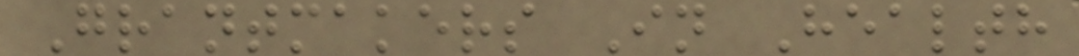Grantmakers In Health
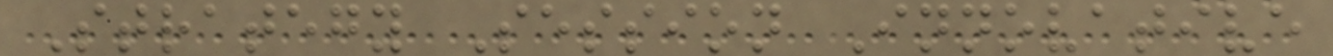Strategy Session Innovative
